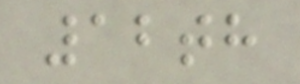12th
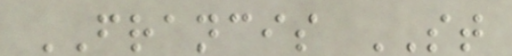FRANCIS ST
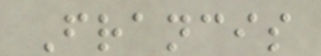Francis
